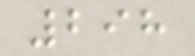298
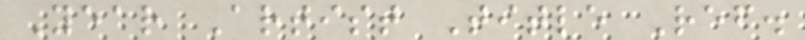Year Artist Title Ref.
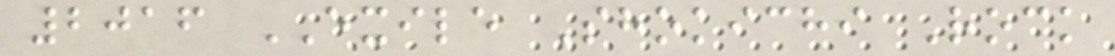2016 EXILE Shokichi Rock
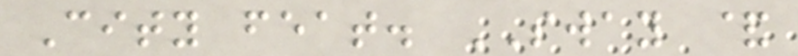City feat. SWAY &
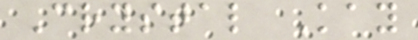Crystal Kay
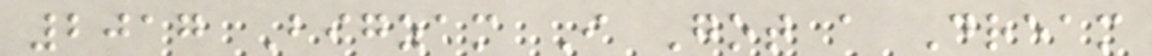2017 Bigzam I Got a Dream
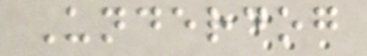Underdog
